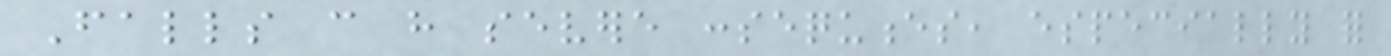Falls can have severe consequences, especially for
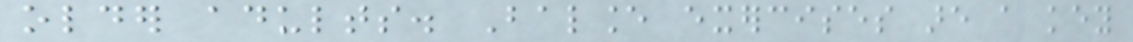older adults. Balance exercises are a key
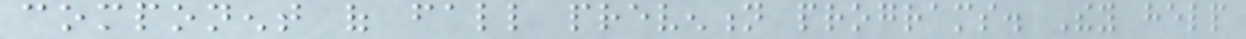component of fall prevention programs. They help
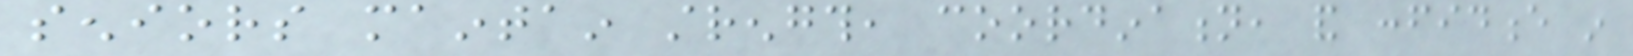seniors maintain strength, coordination, and confidence in
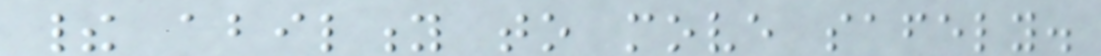their ability to move safely.
